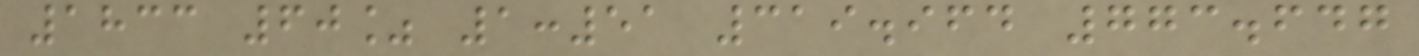1833 60% 1:51 319.964 773.647
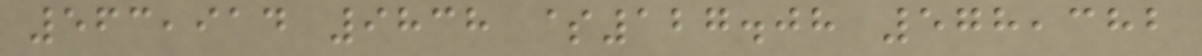563,914 9838 $127.08 578,382
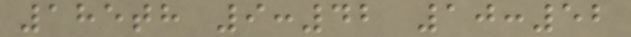185th 9:42 10:52
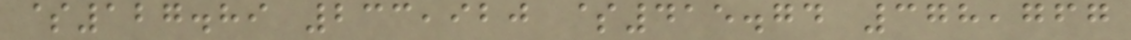$127.89 233,920 $415.74 378,767
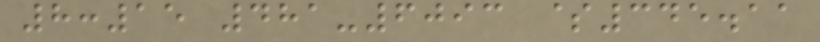8:15 481-6093 $345.11
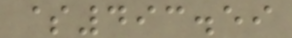$493.59
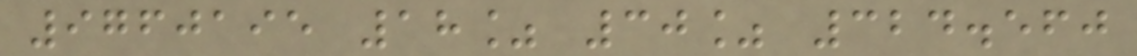9760195 18% 30% 324.560
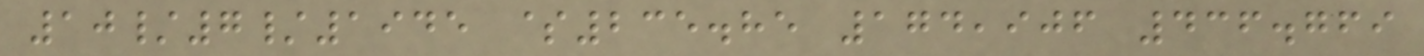10/7/1945 $235.85 174,906 436.769
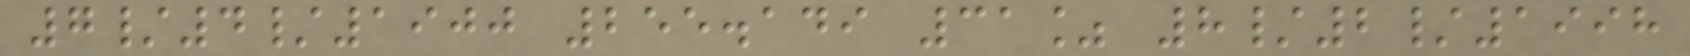7/4/1900 255.149 31% 8/2/1998
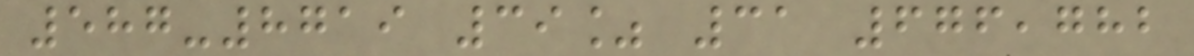587-8719 39% 31 676,782
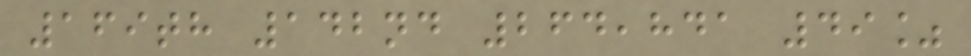169th 142nd 264,841 49%
